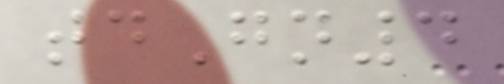tdGn4
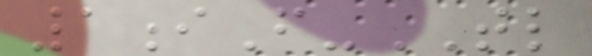1iF-TL
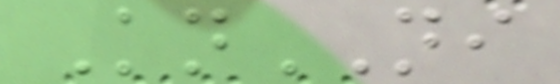KnNI
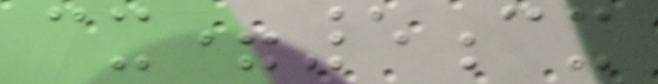cx=5cx
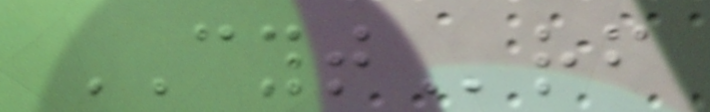CYTrf
